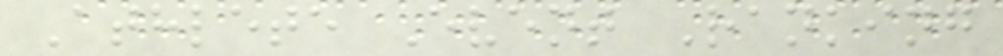Athlete Event Ranking
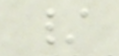/
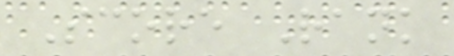Score Rank
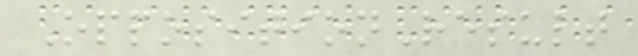OppositionResult
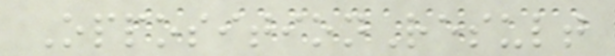OppositionResult
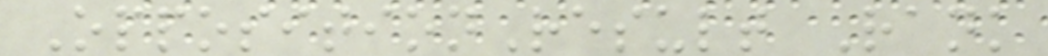OppositionResult Rank
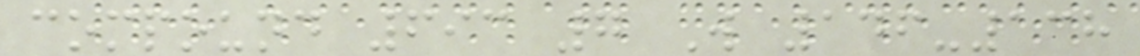compound 693 7 W 146-138
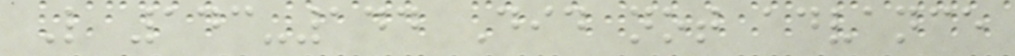L 143-144 Did not advance
